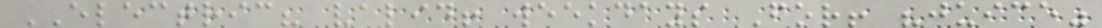ELECTRIC? valid! weekdays For! "juice"
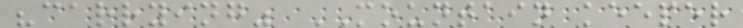"carrying" MOUNTAIN keeper
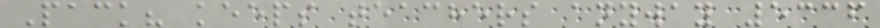Pack? keeps teachers anyway 5336
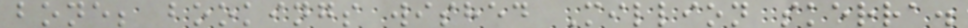bone; bookings wished Million skerra.
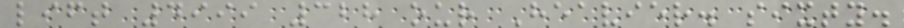lift 4999 328 our Heavier. sixty.
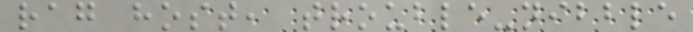rag host, trouble-nibble
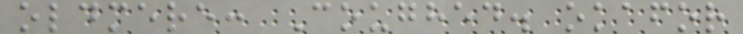oldmere: Coughed. okafor
